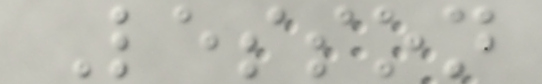Lesson
